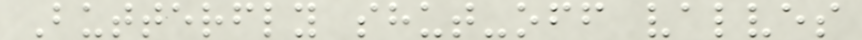Butterfly shut-off valves
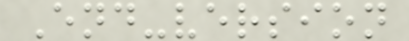End-version
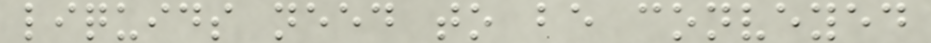liquids need to be conveyed
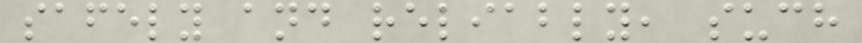safely and reliably, such
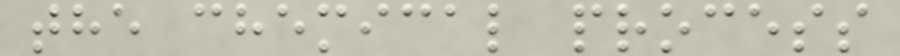the chemical process
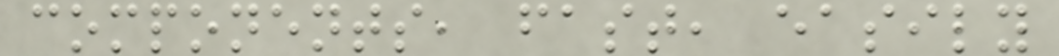components, fast, easily
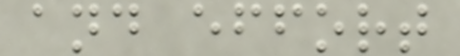and effort
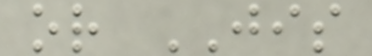or JIS
